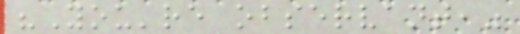"You're observant,"
